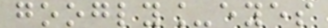googly_eyes
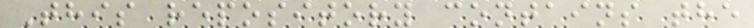This repository contains the
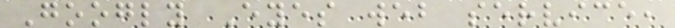Googly Eyes web service,
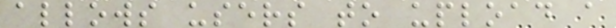allows users to upload a
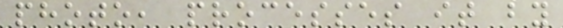photo, processes it by
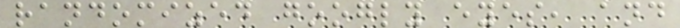randomized googly eyes, and
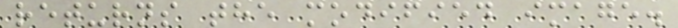returns the modified image.
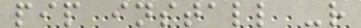pip install -r
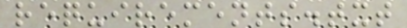requirements.txt
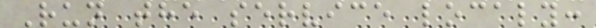Run the service localy:
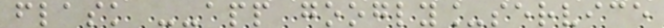flask --app googly_service
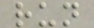run
